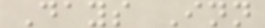Days Inn
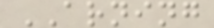ARNING
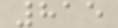815
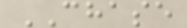CHASE
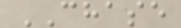CHASE
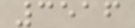3516
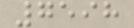7598
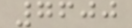7600
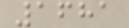1681
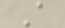A
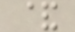&
